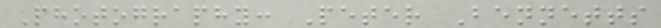Photography: Peter Bennetts
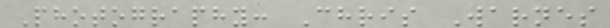Photography: Chris Warnes
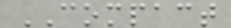COMPACT
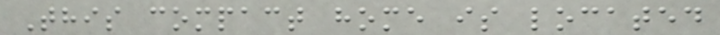This compact home is located
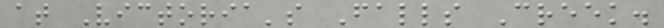at Victoria's Falls Creek.
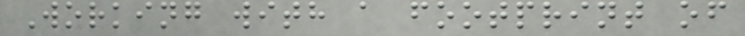Working with a footprint of
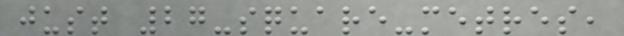just 27-square-metres,
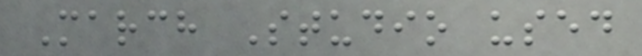March Studio used
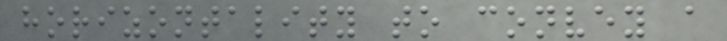horizontality to convey a
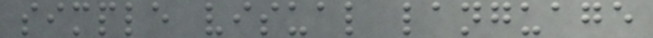simple visual language
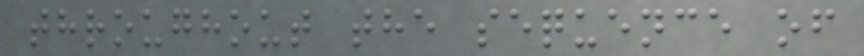throughout the sequence of
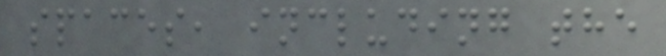spaces, including the
